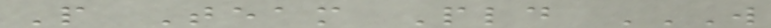P Team Pld W
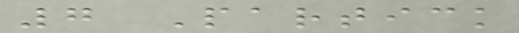7 Partick
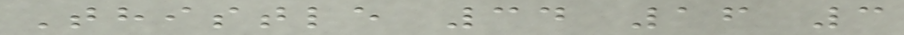Thistle 34 16 3
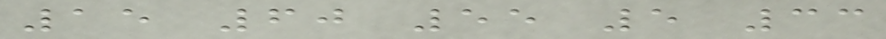15 60 55 5 33
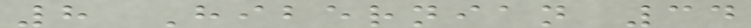8 Hibernian 34
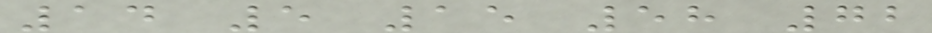14 5 15 58 72
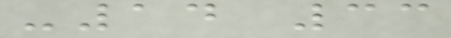-14 33
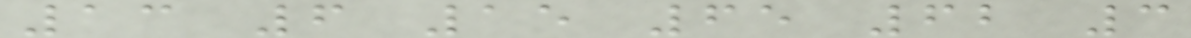13 6 15 65 62 3
